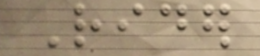Rider
